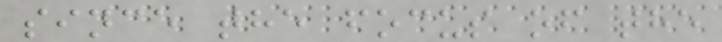since the focus of the
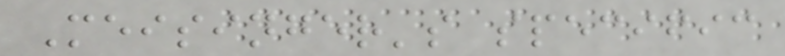Meisinger's specific
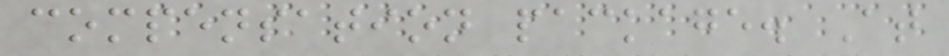compensation package. At
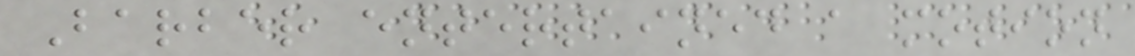Barber entertained a motion
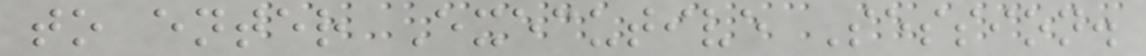to enter Executive Session.
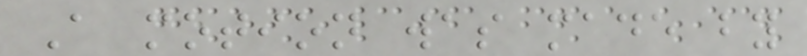A motion was made by
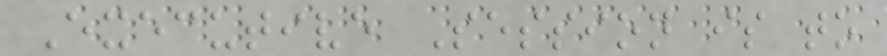Executive Session is to
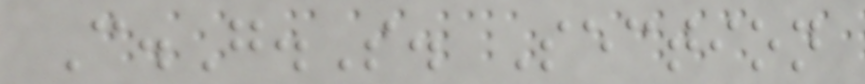C.G.S. Section
